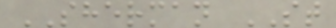SHERMAN ST
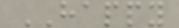HAPPY
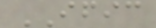IFIC
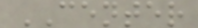CENTER
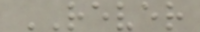REVER
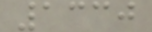1330
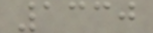1330
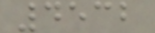4532
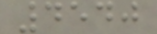4540
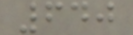640
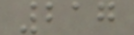217
